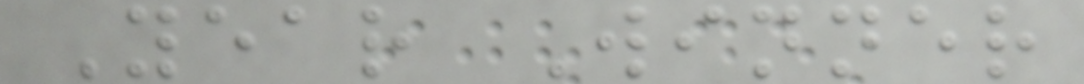Year Winner
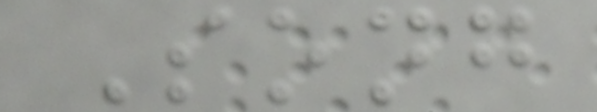Song
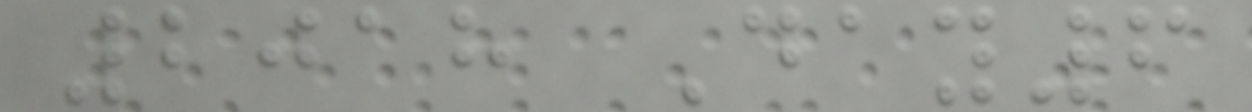2018 Day6
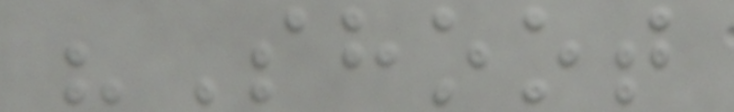"Shoot
